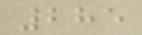285
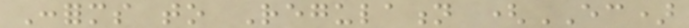Conforms to Regulation (EC)
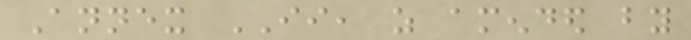Annex II, as amended by
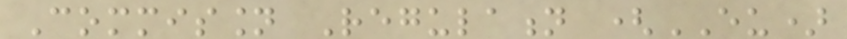Commission Regulation (EU)
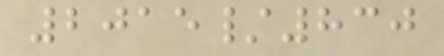2015/830
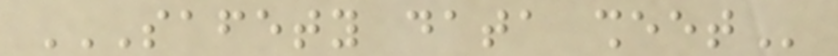SAFETY DATA SHEET
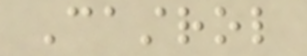Castrol
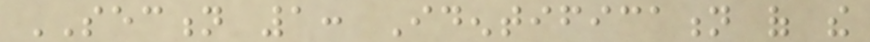SECTION 1: Identification of the
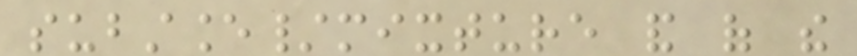substance/mixture and of the
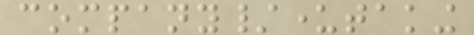company/undertaking
